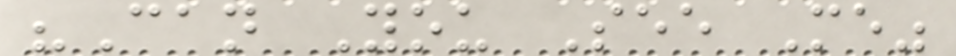"Can You See Me"
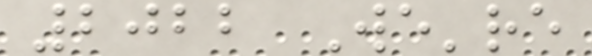2022 We're
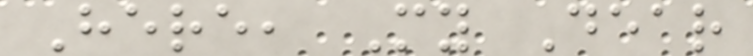Here, My Dear
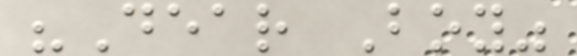"Dear Boy"
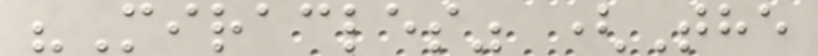"Miracles" (The
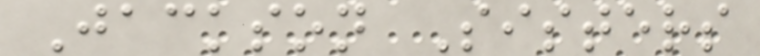Jackson Sisters
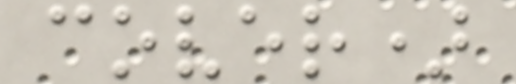cover)
